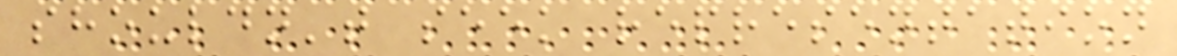shouldn't seek representation
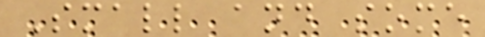Small and some
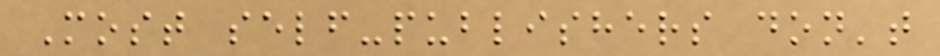Most self-publishers don't
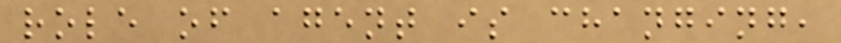role of agent is changing,
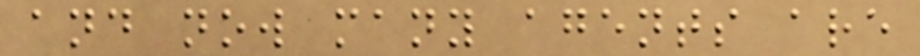and now many agents are
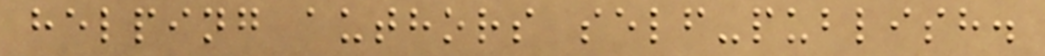helping authors self-publish.
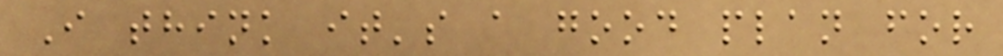I think it's a good plan for
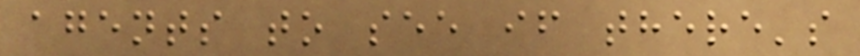agents to see if there's
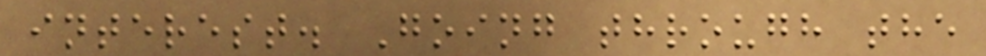interest. Going through the
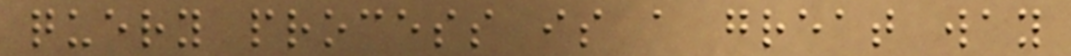query process is a great way
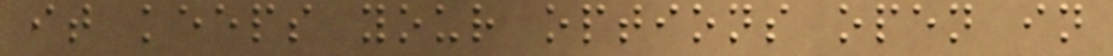it keeps your options open in
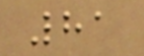81
